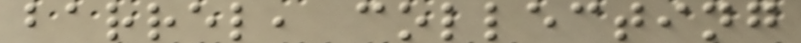barrel, collecting
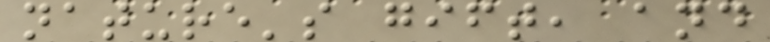nature's gift, and
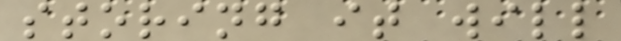storing it will
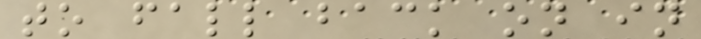to fall back on in
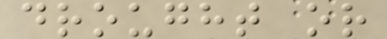drought or
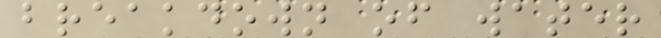breakdown of water
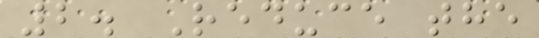2. Reduce the
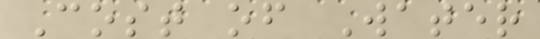Cost of Water
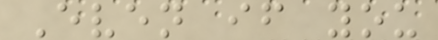Even if you
